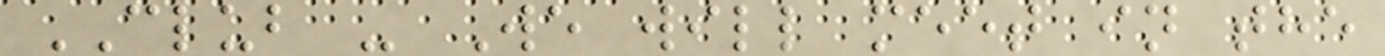CLUB - We will meet in the
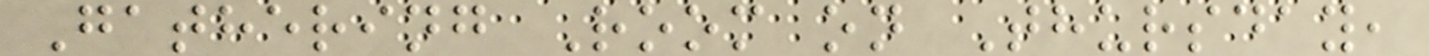Gathering Room on Thursday,
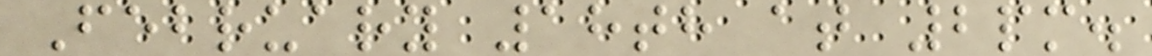February 18th at 2pm.
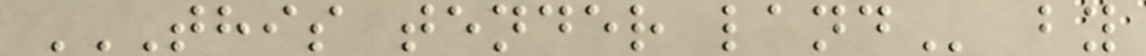THIS TENDER LAND by
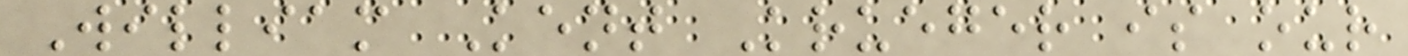William Kent Krueger is our
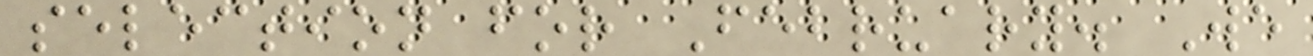selection for February. We
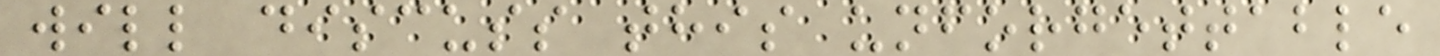will discuss this unforgettable
